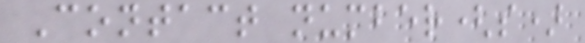Contact number(s)
